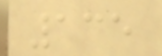135
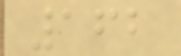162
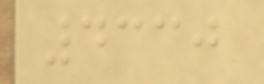4330
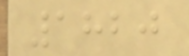1820
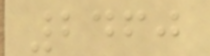2460
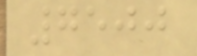7500
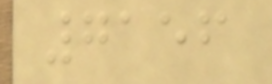7156
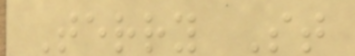Terry St
